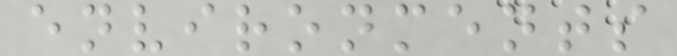environments
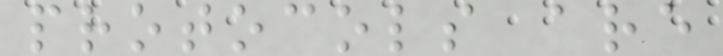protocols are
